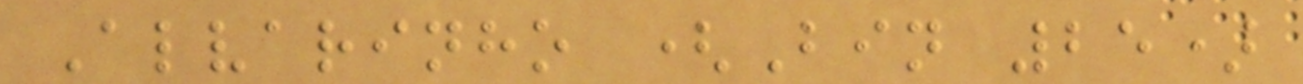Alvarinho (Bin 25)
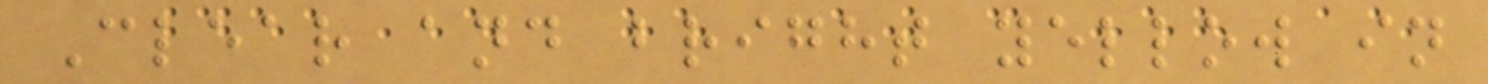Clear and bright yellow in
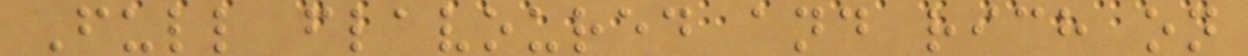Full flavoured and rich on
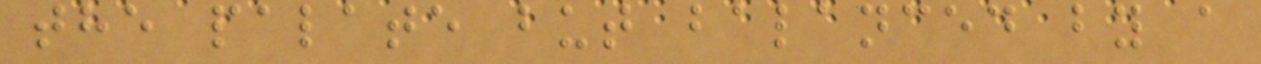the palate but balanced by a
